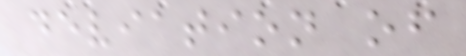deviation of
